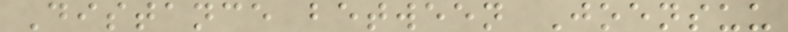Distance between Joensuu
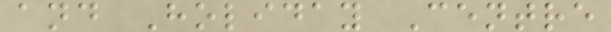and Holiday Centre
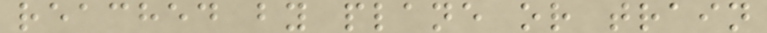reached by plane or train
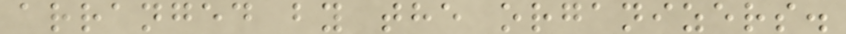arranged by the organizers.
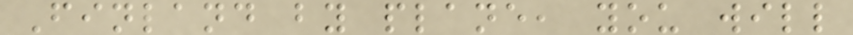Finland by plane, you will
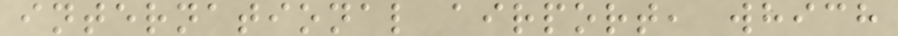international airport, which
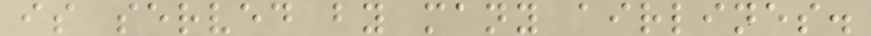is served by many airlines.
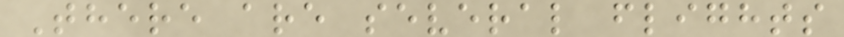There are several flights
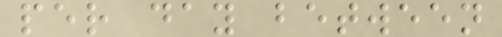per day between
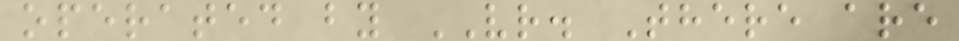operated by VR. There are
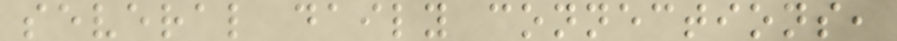several daily connections,
